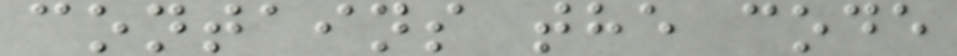contains the code
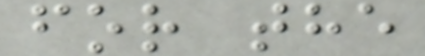for the
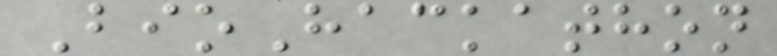BioHackathon
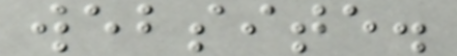website.
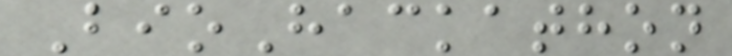BioHackathon
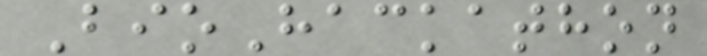BioHackathon
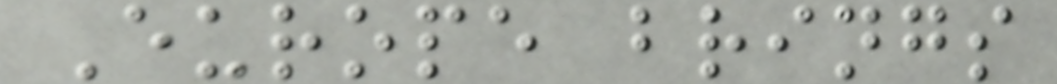Europe brings
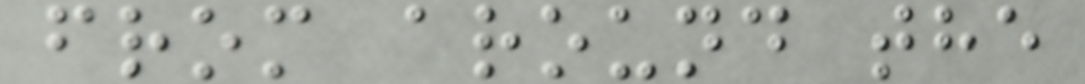from around the
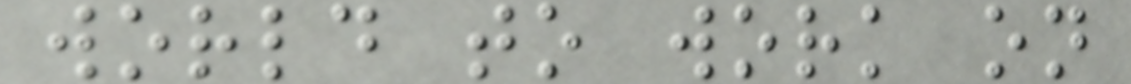world to work on
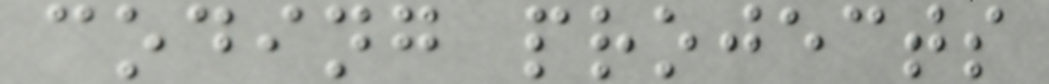coding projects
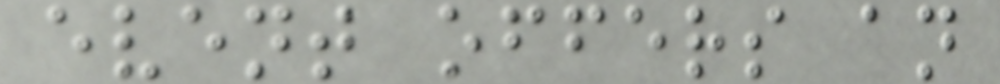event offers an
